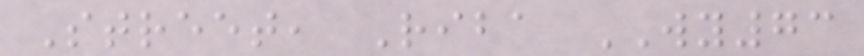Street, Riba WY73
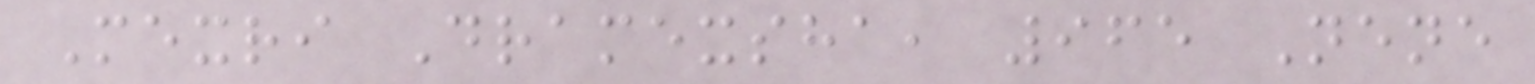Mexri Dramexsha, 965 Nene
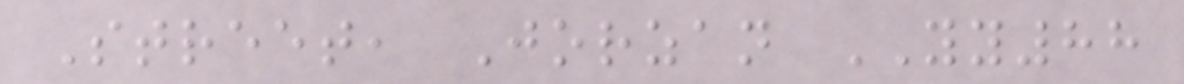Street, Jorzan YY88
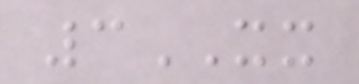3XX
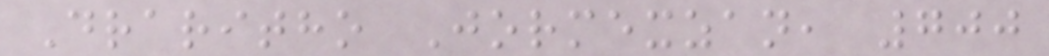Draritho Jormexzan, 700
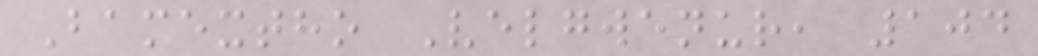Bamextho Velgwenur, 104
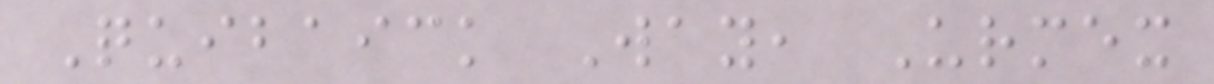Quibaick Way, Urmex
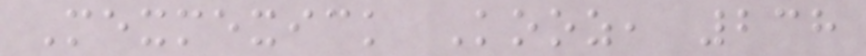Mexmexick Kooz, 238
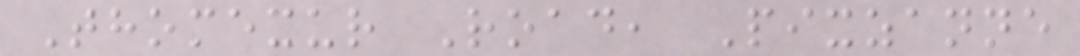Thomexur Road, Pixzanne
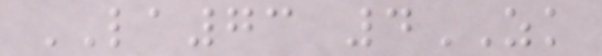LA73 4ZK
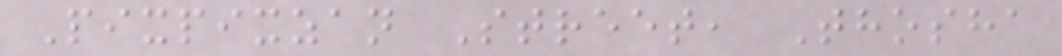Pixpixzan Street, Thosha
